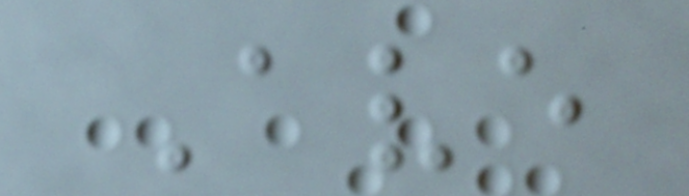Ave
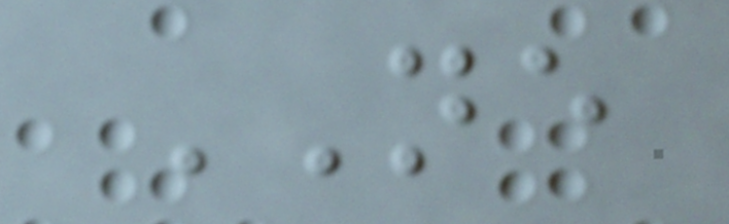NE
